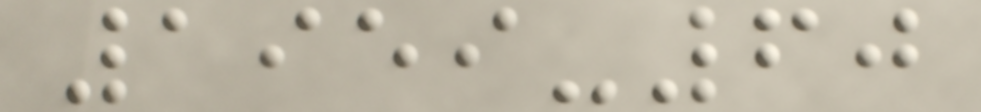1959-60
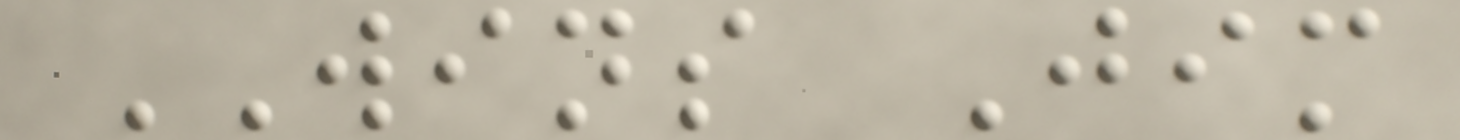WINS Jim
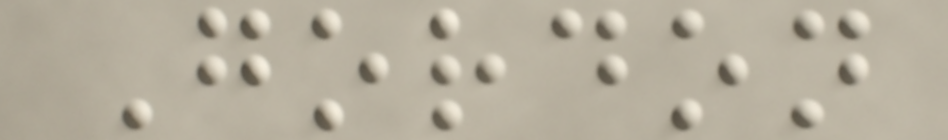Gordon
